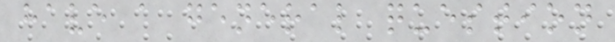have a general question
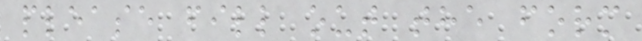please fill out the form
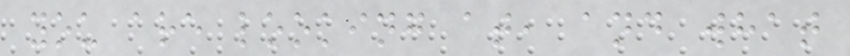you are looking at, and what
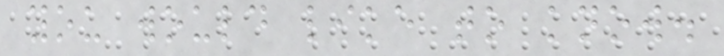you would like to know.
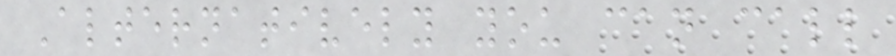Alternatively you can call
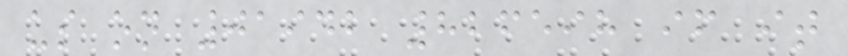us on 01942 826598 if it
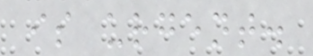is urgent.
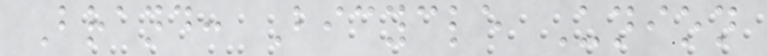Brand: Bicycle Union
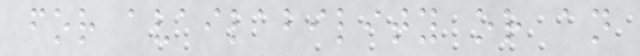for availability or an
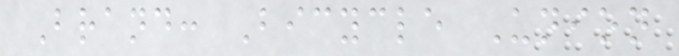Brand: Bicycle Union
